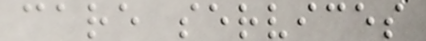care services
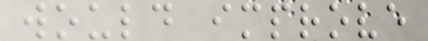would improve
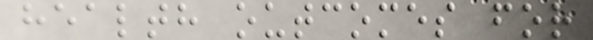health outcomes for
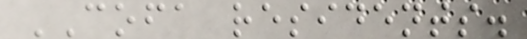COFA residents.
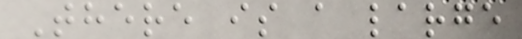There is a large
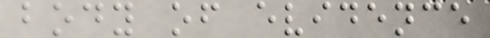body of evidence
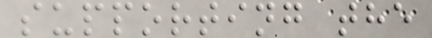supporting the
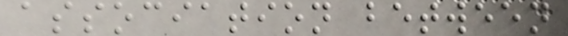association between
